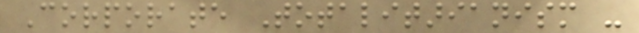Corporate Totalitarianism -
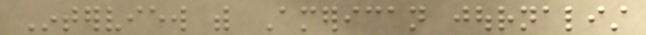Interview with American journalist
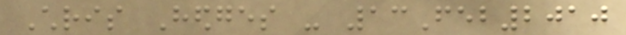Chris Hedges - 13Feb2010
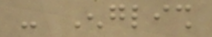- English
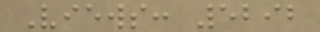Views: 5292
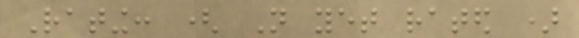Rating: ( Not yet rated )
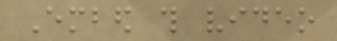Embed this video
